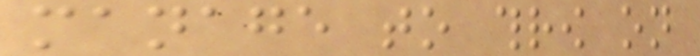manage to throw on
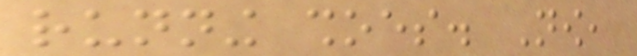running shoes. Now,
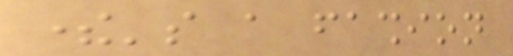there's a fashion
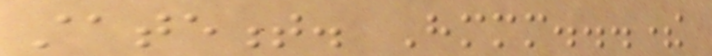statement. Hmmm...there
